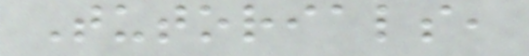Tutorials,
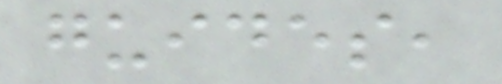guides,
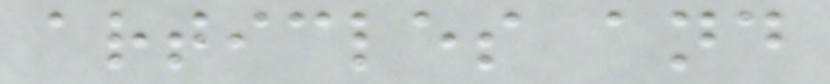articles and
